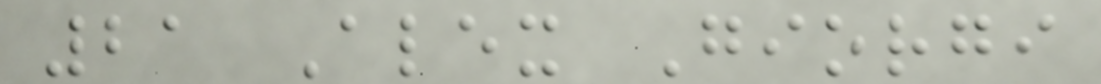21 Alex Giorgi
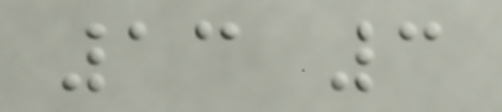13 3
